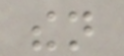then
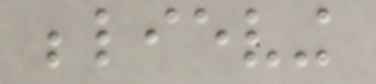believing
